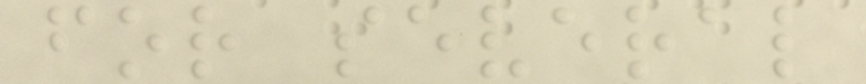for several
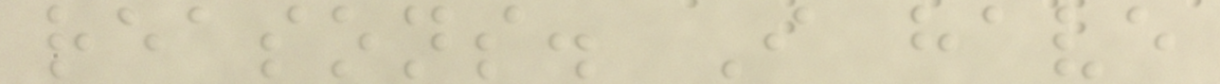reasons. I have
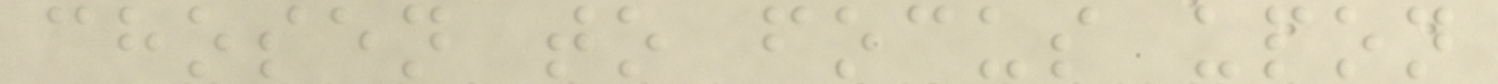chosen to focus upon
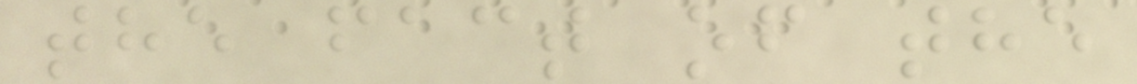the fact of the
